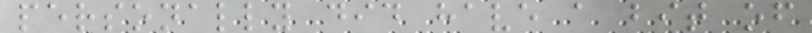personally did have a bit of
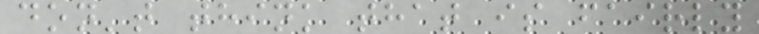don't think that is fairly
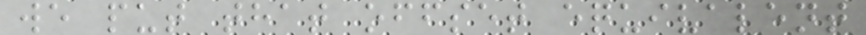we put that offset equivalent
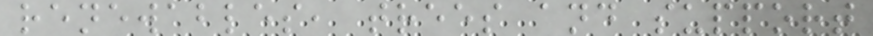renewables, trees and support
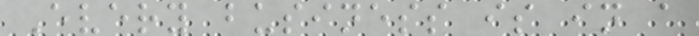Every business is in a
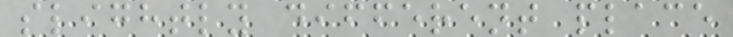slightly different place
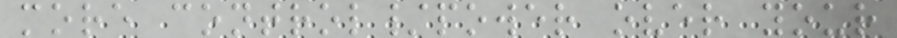more control/power over your
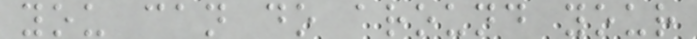you can do around your
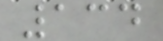134
